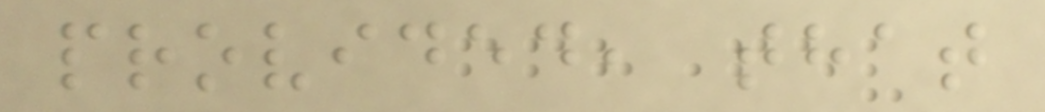provided, that
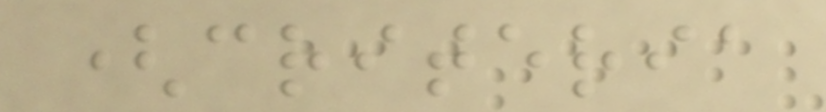(criteria
